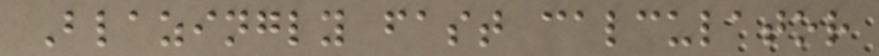Blazingly fast calculator
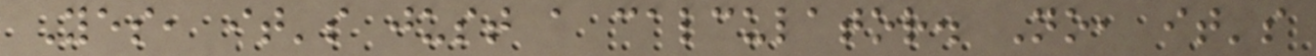Yes, it's just a calculator. No, it's
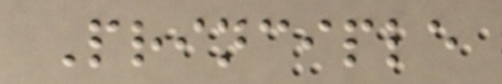Principle
